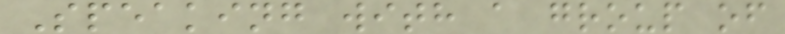Speaking with a group of
